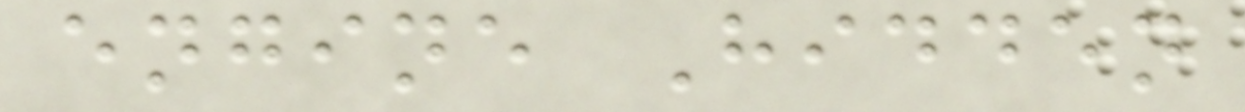engine Hidden
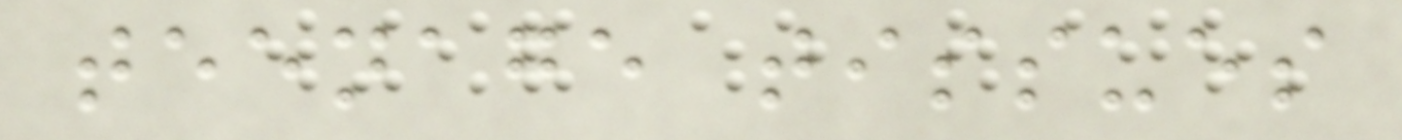teenage tissues
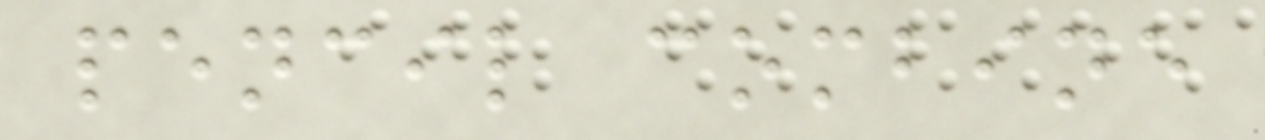pencil combine
